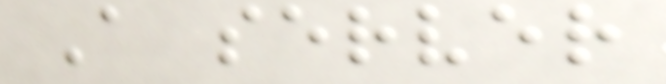A server
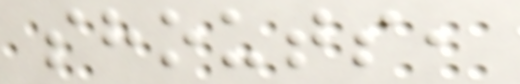shouts,
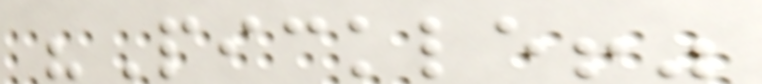"Pickle!"
